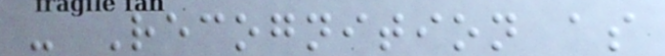- Recognition as
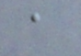a
